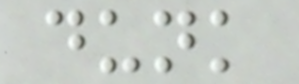dunk
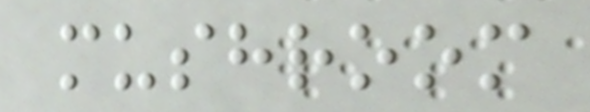mushroom
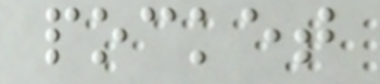pocket
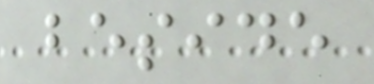beside
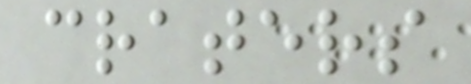craters
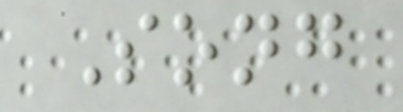Song
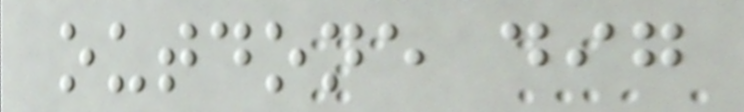outdone dig
